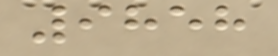9858
